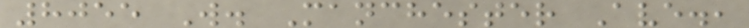8055 W. Manchester Ave.,
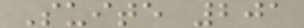Suite 201
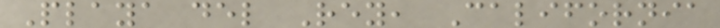Playa del Rey, California
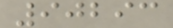90293
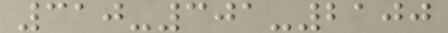310-301-2100
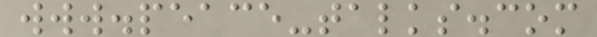www.peace-talks.com
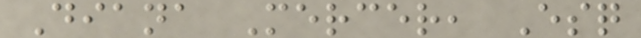Diana Mercer, Esq
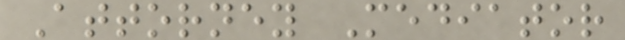Attorney Mediator
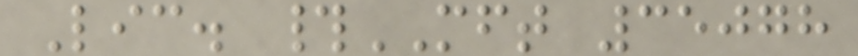Lic. #MFT 35078
